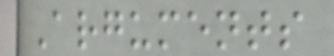Arguments
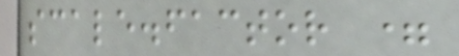scale.factor =
